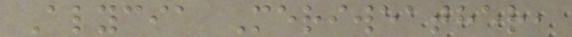Alycia Meriweather,
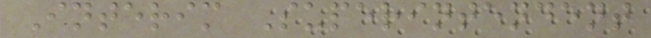Interim Superintendent
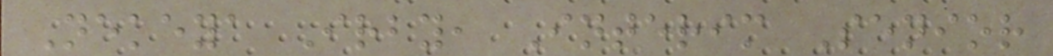Nekeya Irby, Interim Senior
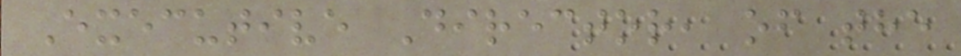Executive Director, of the
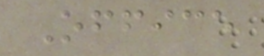Office
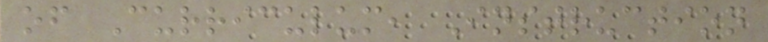of Curriculum, Instruction
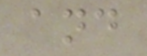and
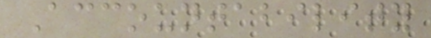Accountability
